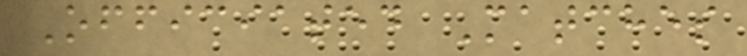Officiated Matches
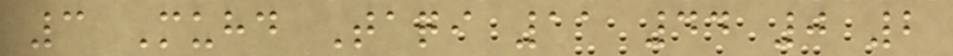3 Muhd Taqi 11 44 0 2
